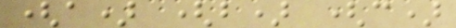(a) (b) (c)
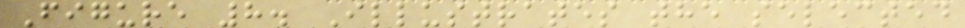Figure 8. Illustrates the selected
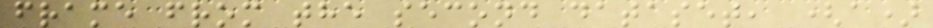frame from the second dataset, (a)
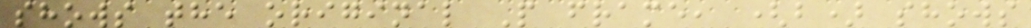shows the original P frame, (b) shows
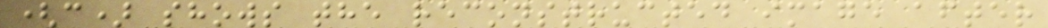(c) shows the reconstructed image after
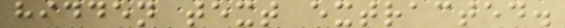hidden text extracted.
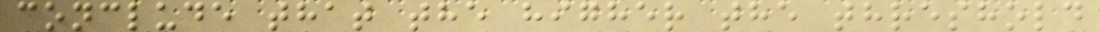conclude that the higher the threshold
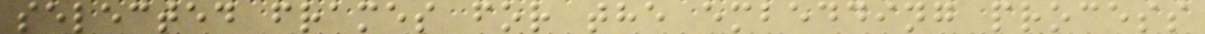selected frames for the embedding process
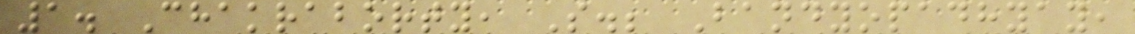1. Chakraborty, S.; Bandyopadhyay,
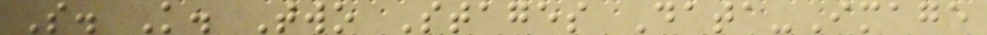S. K. Two Stages Data-Image
